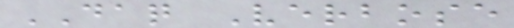DAQ Verbose
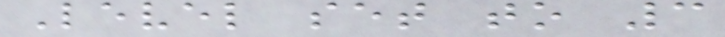Level set to 3
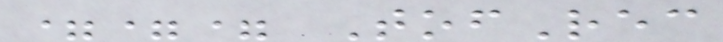=== TofRec
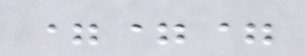===
